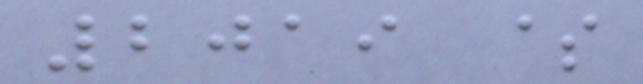2019 $
